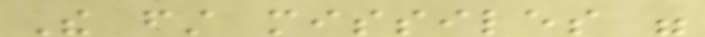The first missiles were
